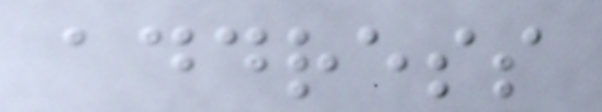address
